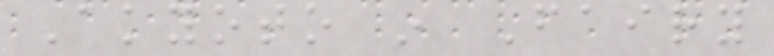Akyoto in Fairy
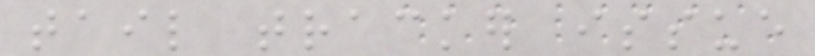tail tracker issue
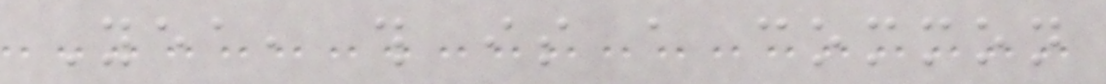Yea, this is a common
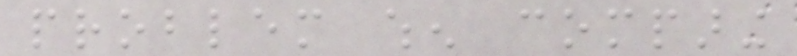problem when comparing
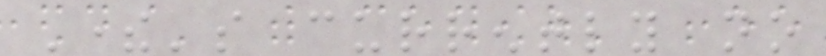There's currently no
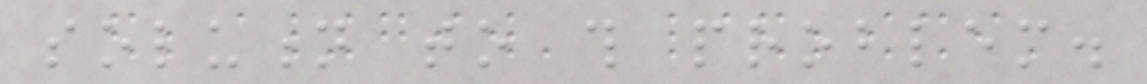solution to this problem.
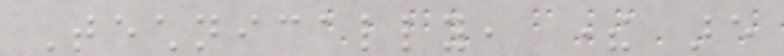Technically, there are
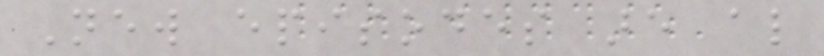New episodes are also
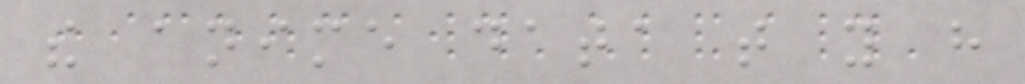the anime data that you have
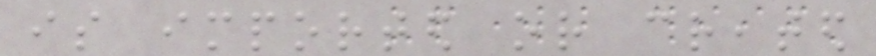is imported or created
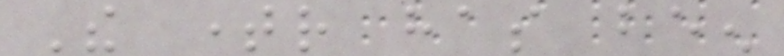The timer has been
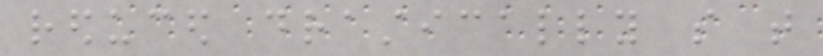reduced drastically so that
